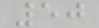50
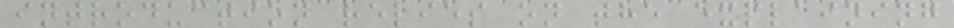introduction relies on the explaining
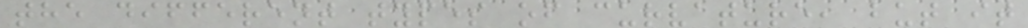the different types of curvature, but it
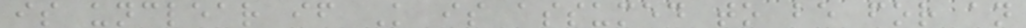is unclear if K is assumed to be for an
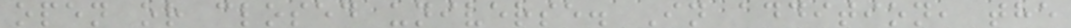open or closed universe. In addition, the
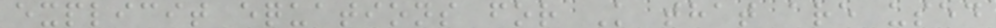explicit equations for K that are used
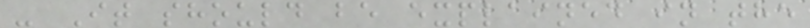- It should be explained in the
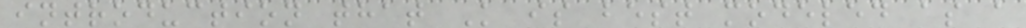introduction that K is best modeled as a
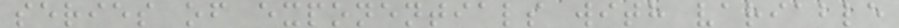series of exponentials with variable
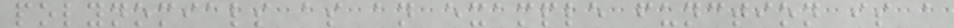polynomials as an example function is a
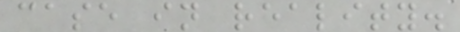case in reality.
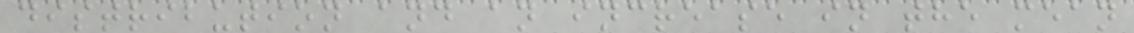distribution and an increase in the mean
